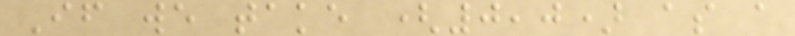If we take (0,0) as a
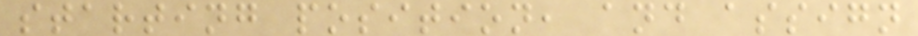starting position, and assign
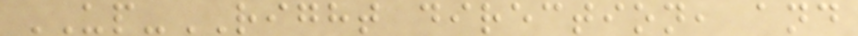UP-RIGHT direction, and
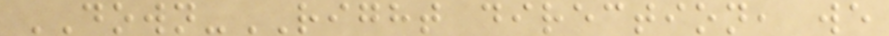DOWN-RIGHT direction, we
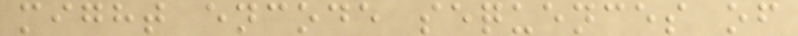might encode sequences of
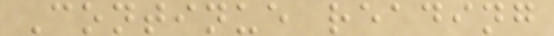Continue reading
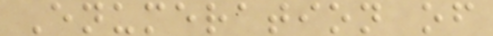Enumeration of
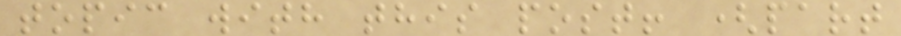topic with this post! (part
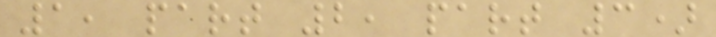1, part 2, part 3)
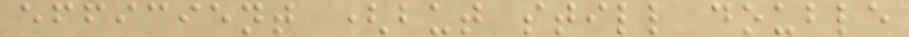efficient (but still double
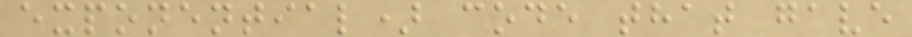exponential) code that gave
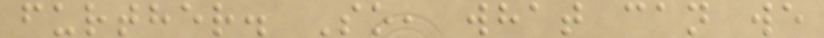further. So, what can we
